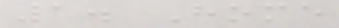1. Home
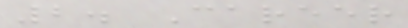2. Career
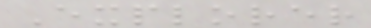Explorer
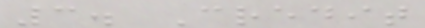3. Credit
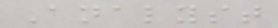Analyst
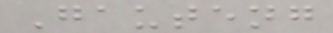Gauteng
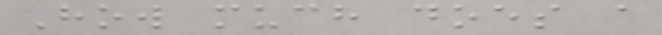How much does a
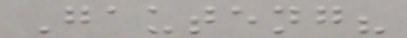Gauteng?
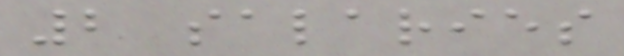2 salaries
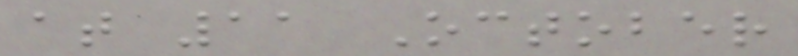at 11 October
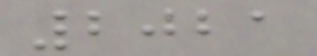2021
